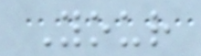Your
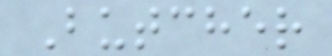Butcher
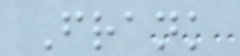Frank
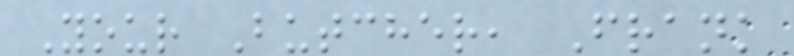Your Butcher, Frank
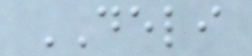DELI
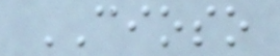CIOSO
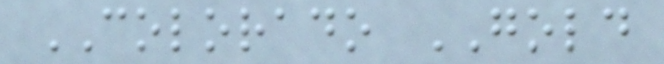COLORADO GOLD
